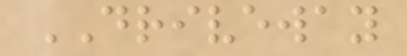DRIVEWAY
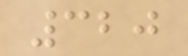320
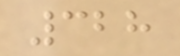328
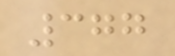377
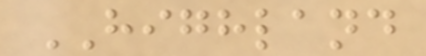HIGHLAND
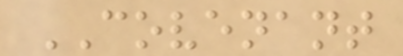COVENANT
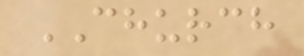CHURCH
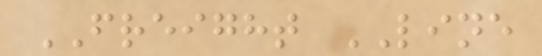FREIGHT LINE
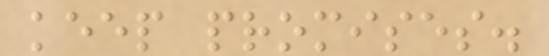keep promises.
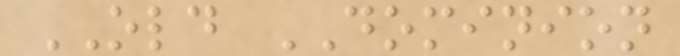OLD DOMINION
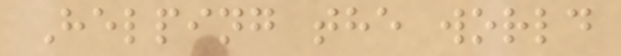Helping the world
